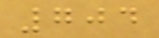704
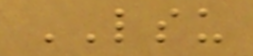LSU
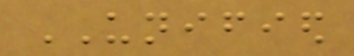UNIFIED
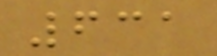631
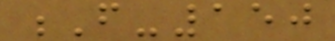F-150
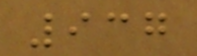937
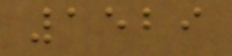1529
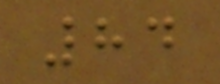84
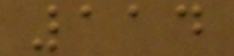114
